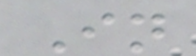In
